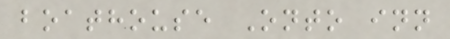boathouse Onto inn
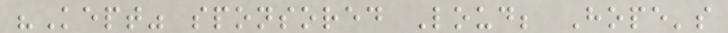"Kept" sponsored Loud; Hope's
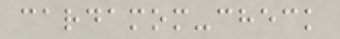cardamom-check
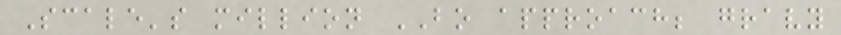Scale's million BO approach; gravy
